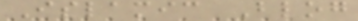Islamic Blog
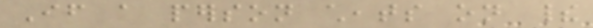If a person cheats on their
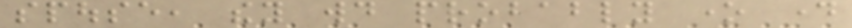spouse, they would probably one day
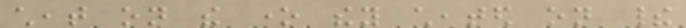cheat on the one they cheated on their
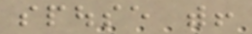spouse with!
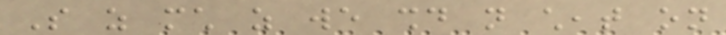So as much as we should not cheat on
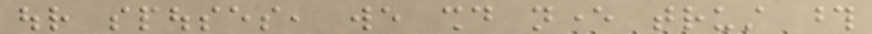our spouses, we should never trust those
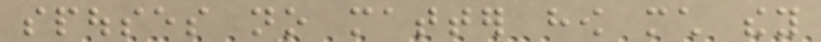spouses no matter how much they
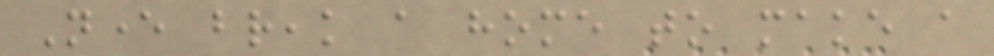Never break a home to make a
